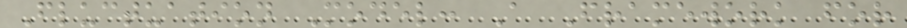Fluctuation Model: A Framework for
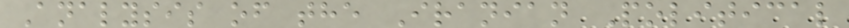Analysis of the Iranian Political
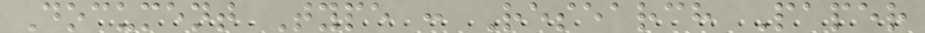Document Type : Research Paper
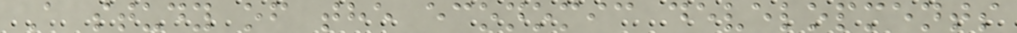A study of the economic developments
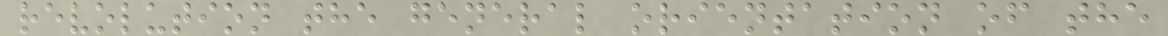revolution the general orientation of the
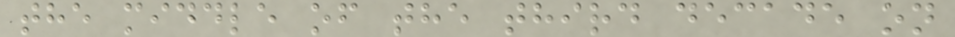the middle of the third decade on
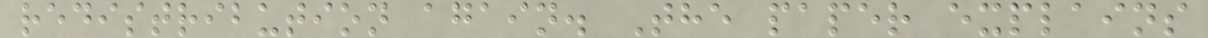redistribution again. The paper explains
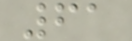61
